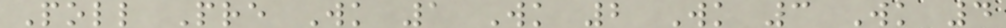Poll Pre Wk 1 Wk 2 Wk 3 Wk 4
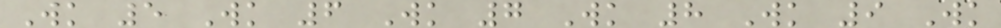Wk 5 Wk 6 Wk 7 Wk 8 Wk 9 Wk
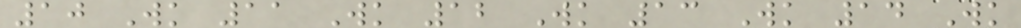10 Wk 11 Wk 12 Wk 13 Wk 14 Wk
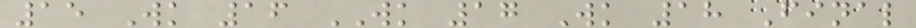15 Wk 16 WK 17 Wk 18 Final
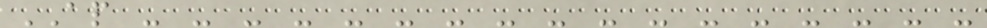AP - - - - - - - - - - - - - - - - -
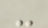-
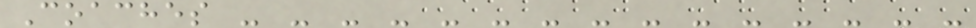Coaches - - - - - - - - - - - - - - -
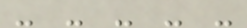- - - - -
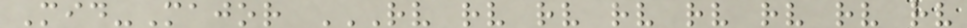Mid-Major RV RV RV RV RV RV RV RV
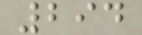294
